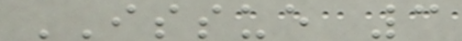ISSUE 3
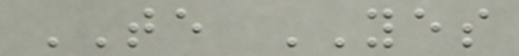TE YES
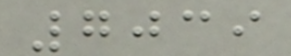7039
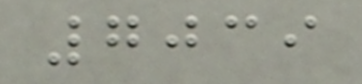7039
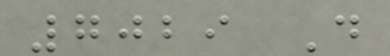7029 D
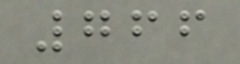766
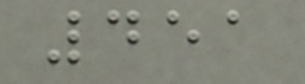451
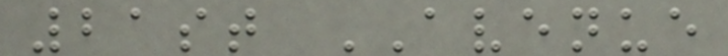21st AVENUE
